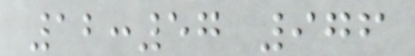12:57 976
